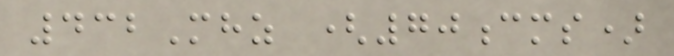432Mhz (70cms)
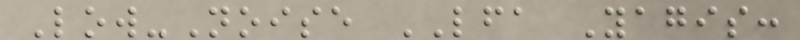Low-Noise LFA Yagis:
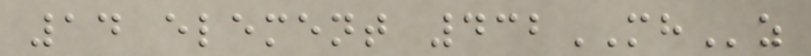14 element 432MHz
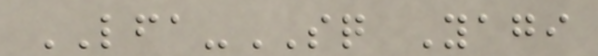LFA-SQ Yagi
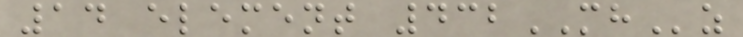14 element 432MHz
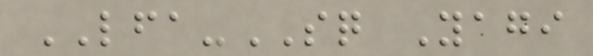LFA-SQ Yagi
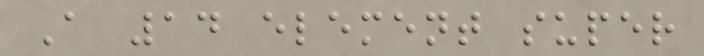A 14 element super
